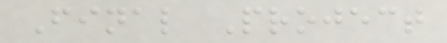Final Project
